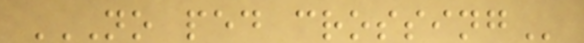NO PED CROSSING
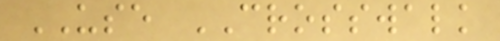USE CROSSWALK
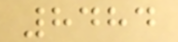8484
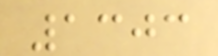1303
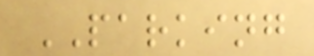PARKING
